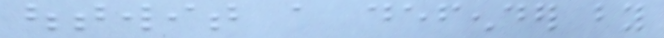outwit a defender by
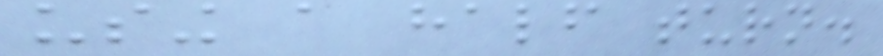using a half turn.
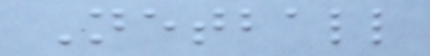Netball
